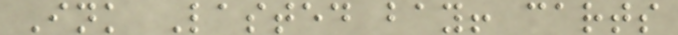Ink Lasted bay! carts
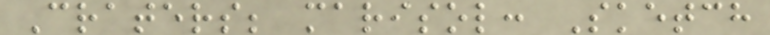Craters; marisol: Sketch
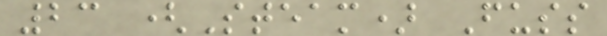23 (Steam) Fuss
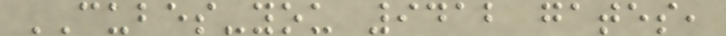CUBES-you 9412 gates,
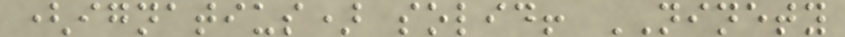(ignatius) solid! NINETY
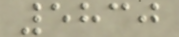5830
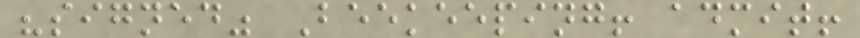"signed" Beekeeping! admit!
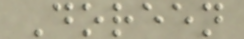Doreen
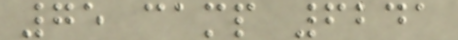75 camp 6241
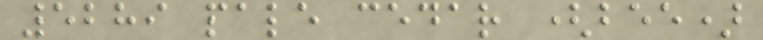5289 pale cedar (bee)
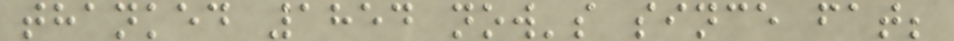thanked 1854 now's since fat;
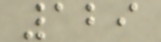129
